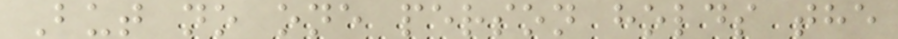But no one person holds the
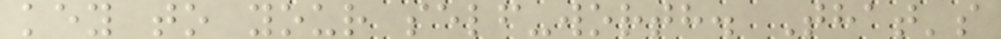key to your self-worth. That's
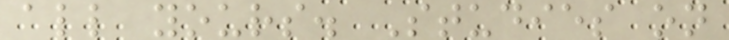all yours. Studies on
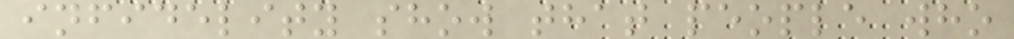infidelity show that people who
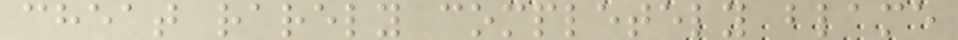cheat rarely completely blame
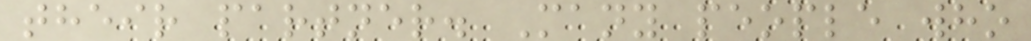their partner. Many people who
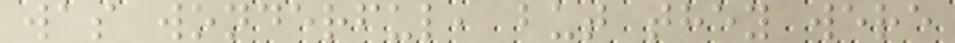was wonderful, but they were
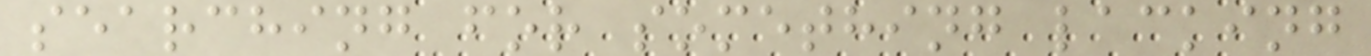searching for something lacking
